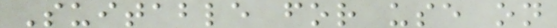Suitable for use on
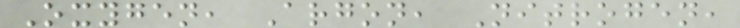Oxygen, Argon, Nitrogen,
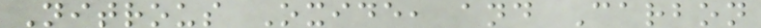Nitrous Oxide, and Carbon
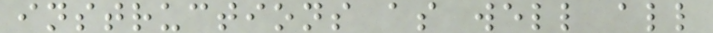instructions as well all
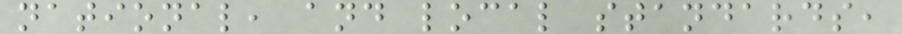national, and local standards,
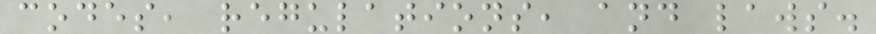codes, regulations, and laws.
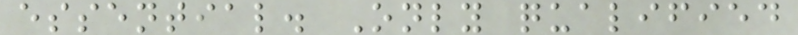essential. Only qualified
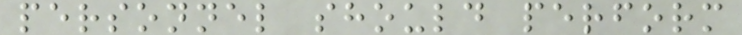personnel should perform
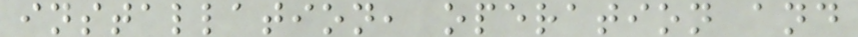installation, operation and
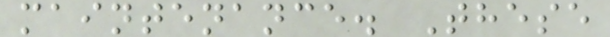maintenance. These
